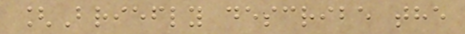[Briefly describe the
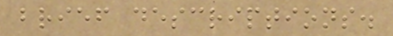brief descriptions.
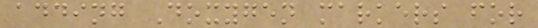adding Doxygen markers for
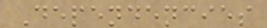Dependencies
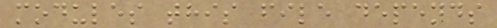modules this file depends
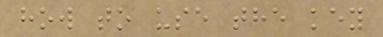how to use the key
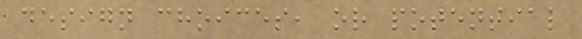design choices, or potential
